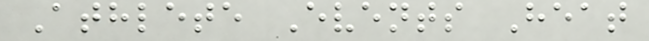Athlete Events Heat
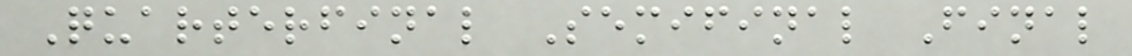Quarterfinal Semifinal Final
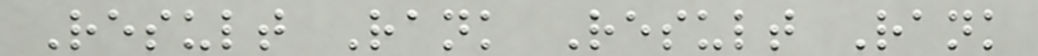Result Rank Result Rank
